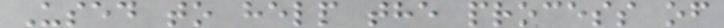Used to help the process of
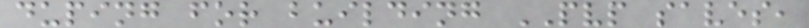duping for building PVP saves,
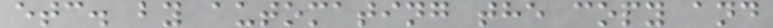etc. by automating the copy and
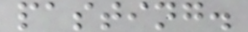pasting.
